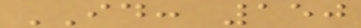ID: 150
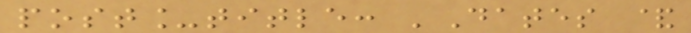post_title: 'Dates &
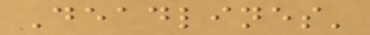Deadlines'
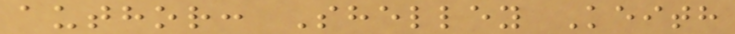author: Shelley Keith
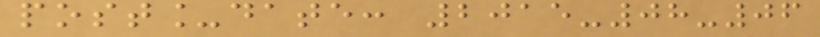post_date: 2015-08-06
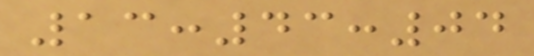13:43:04
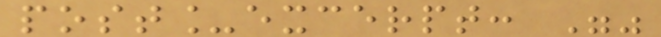post_excerpt: ""
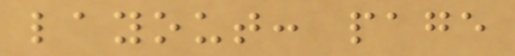layout: page
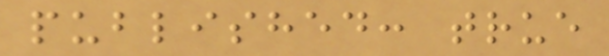published: true
